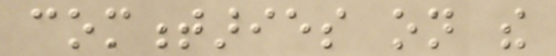commentaries on the
